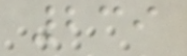239
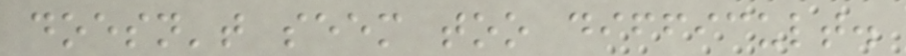doesn't seem too difficult.
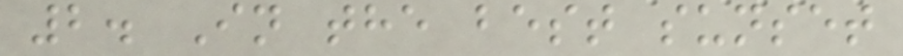2. In the best sunset
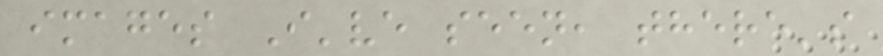images I've seen, there's
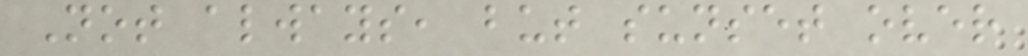Not always, but sunset over
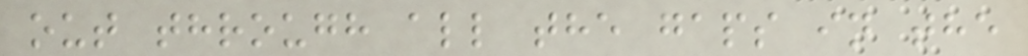out through all the gaps in the
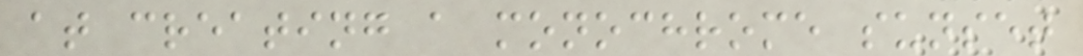at creating a monochrome sunset
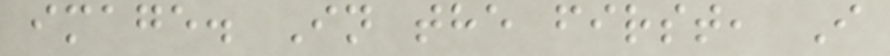image. In the first, I
